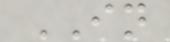IN
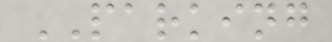PARKING
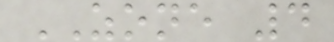ZONE 4
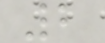2
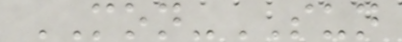MON-SUN
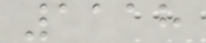1118
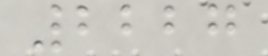2227
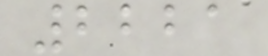2221
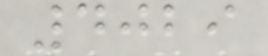4029
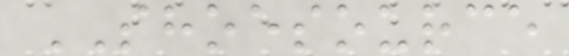SHOESOURCE
